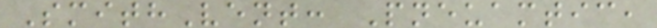SmithVent: Pneuamtic,
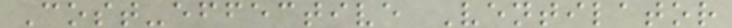Cost-effective Ventilator
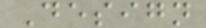Design
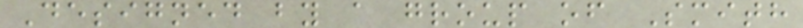Designed by a group of Smith
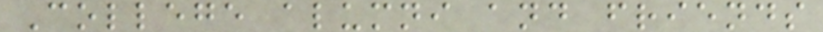College alumni and friends
